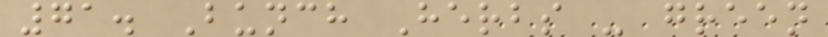71. Bunch Herbs - green
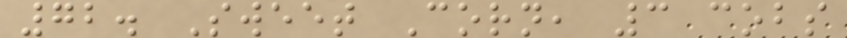72. Sweet Corn, 3 cobs
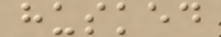husked
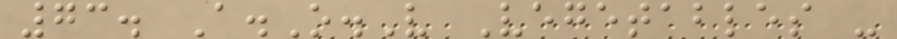73. A.O.V Vegetables -
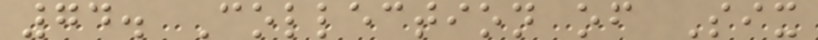74. Collection of Six
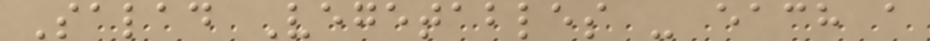Salad Vegetables - each a
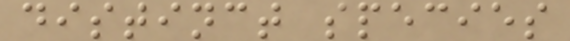distinct species
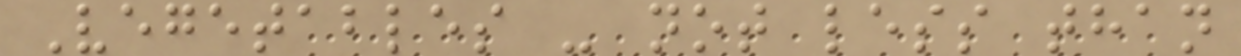Vegetables - not less than
